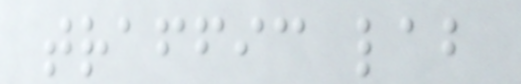traffic lab
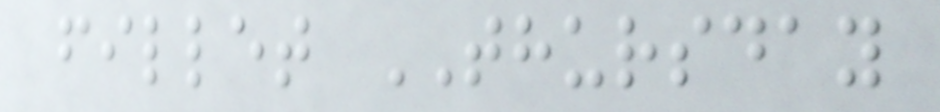fillet THURSDAY
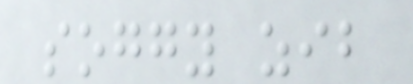soggy zib
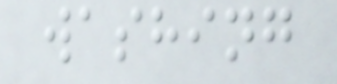washing
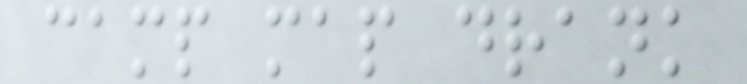camp map drank
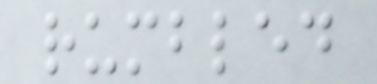rumbled
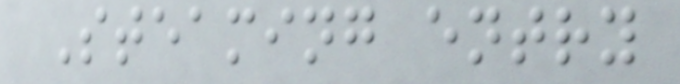Steaming entry
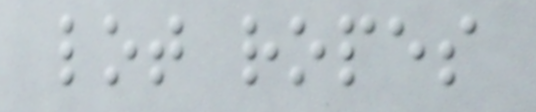lot ropes
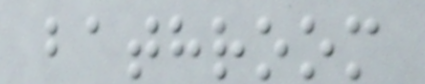bathroom
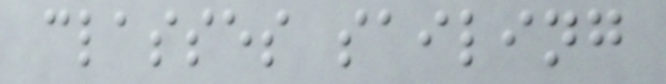classes sailing
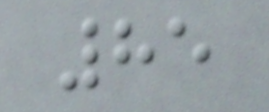85
